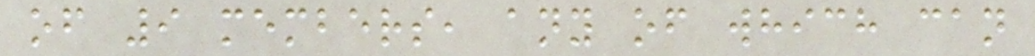of 9 members, any of which can
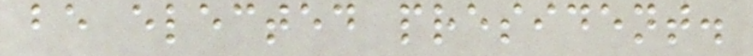be elected president.
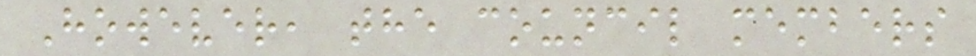However, the council members
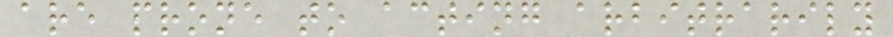are prone to acting arbitrarily
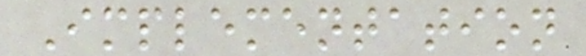Implementation
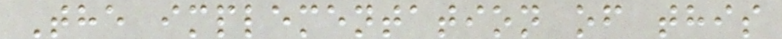The implementation of this
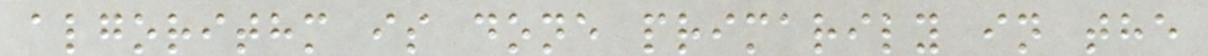algorithm is done primarily in the
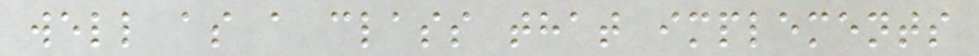well as a class that implements
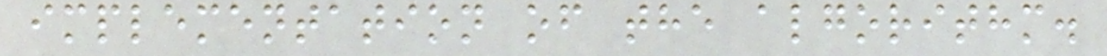implementation of the algorithm.
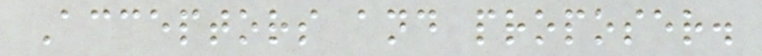Acceptors and proposer.
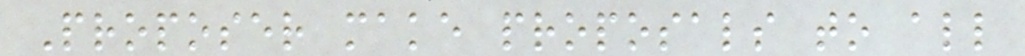Proposer make proposals to all
